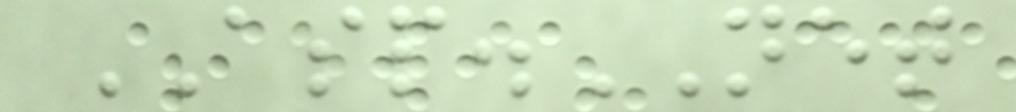ASP.NET
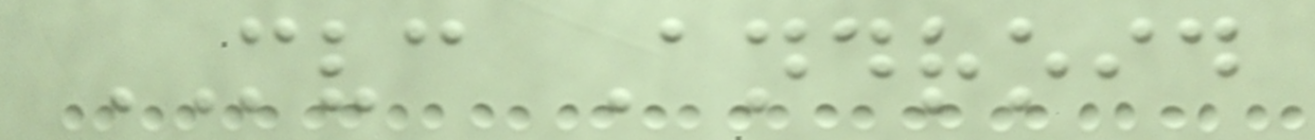MVC Android
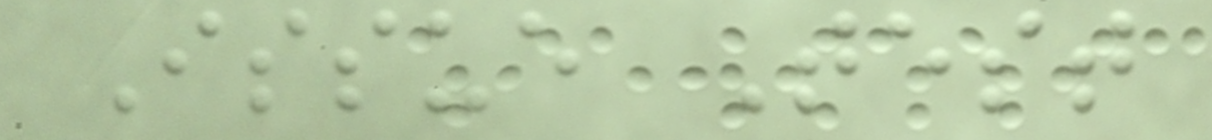Issue Test
